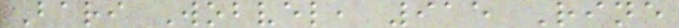Bari Wobvel, 915 Rine
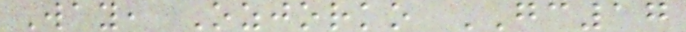Way, Ozjorko GC17
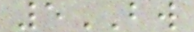5BW
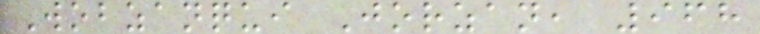Wobzanqui Jorzan, 968
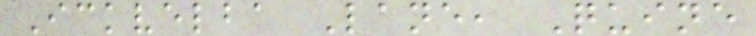Ickvelba Lane, Quine
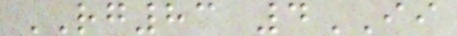RG83 4II
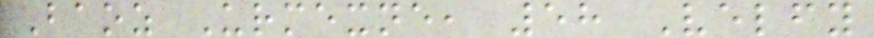Baoz Urmexne, 58 Velfy
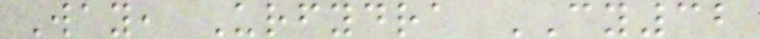Way, Urfydra CY32
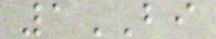1BI
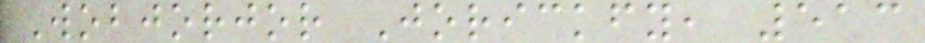Wobjorjor Jorickfy, 513
